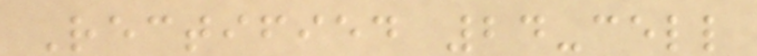Rectified 24-cell
